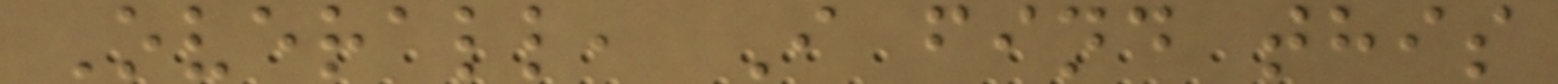Overall, I find this
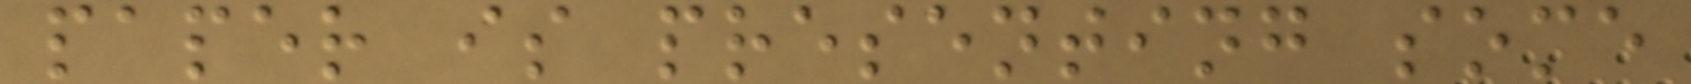paper is presenting some
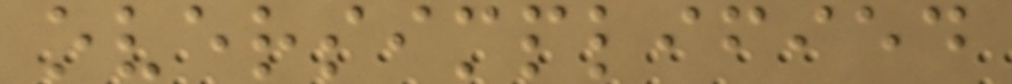oversimplified
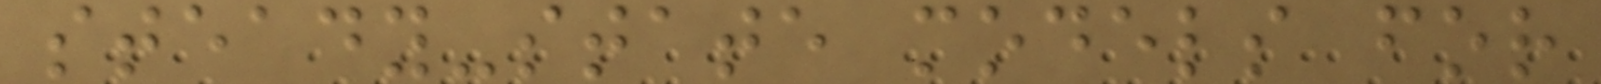steady-state models for
